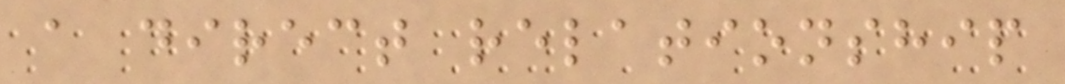a direct relationship
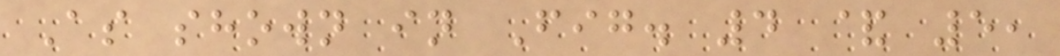As shown in Fig. 4 & 5,
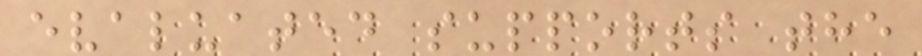evaluated supports the
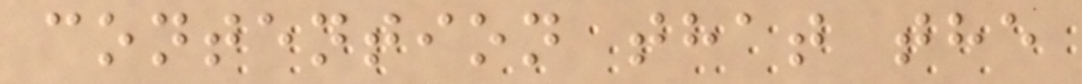contention that the
